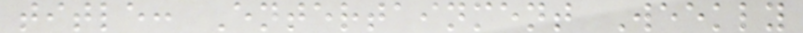title: Entertainment Weekly
